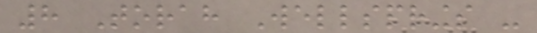8 Torah Wellsprings -
